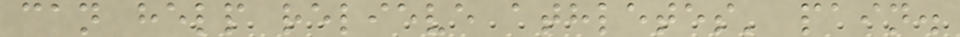can help relieve athletes' pain.
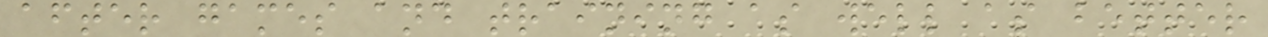after games and training as well as better
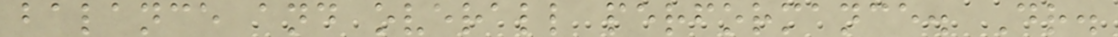balance and overall performance. Dr.
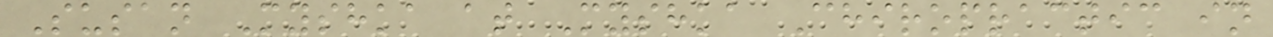Susan Myshka at Myshka Chiropractic in
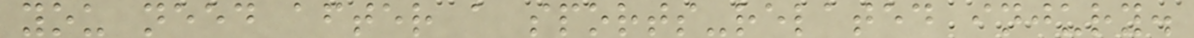you need after a sports-related injury.
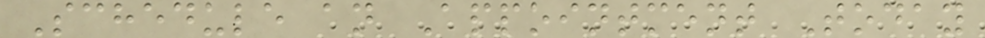Schedule an Appointment Today
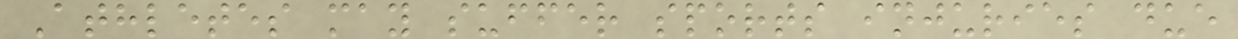Athletes may suffer sports injuries due
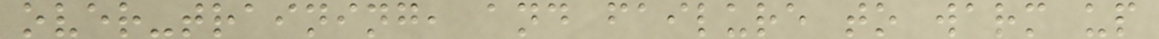over-training, and failure to warm up
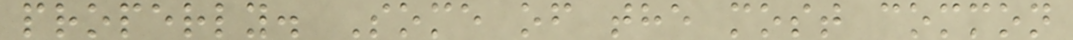properly. Some of the most common
